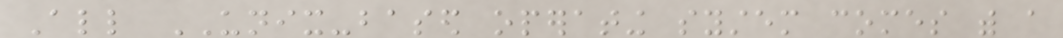All UNIX-based operating system comes with a
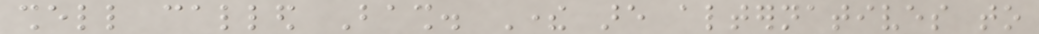shell called Bash. There are alternatives to
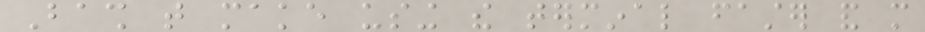Bash that make using the terminal faster and more
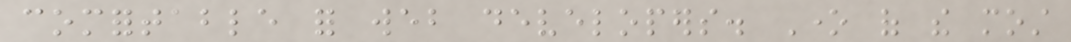comfortable for web developers. One of the most
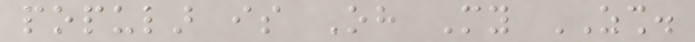popular is Oh My ZSH.
